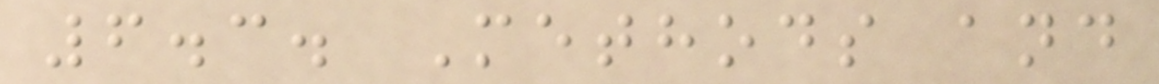6.3. Methods and
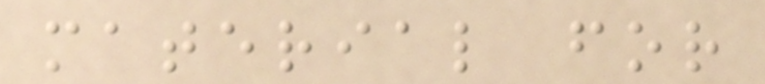material for
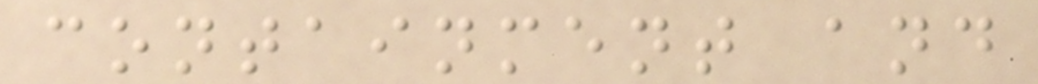containment and
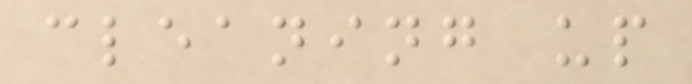cleaning up
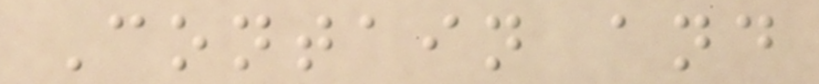Contain and
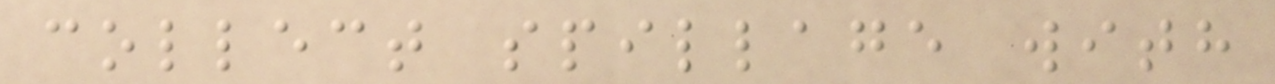collect spillage with
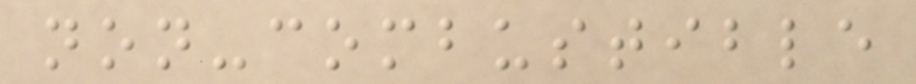non-combustible
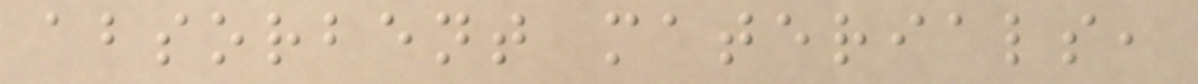absorbent materials,
